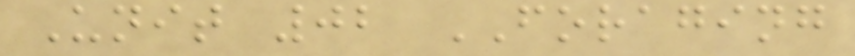Unit 02 FORAGING
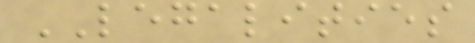LEGALITIES
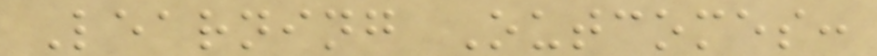Learning Outcomes:
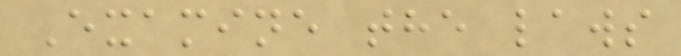Examine the laws
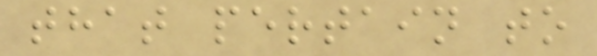that pertain to
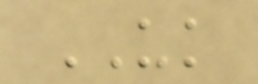UK
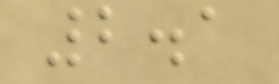2.1
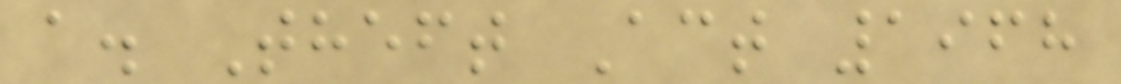a. Theft Act 1968
